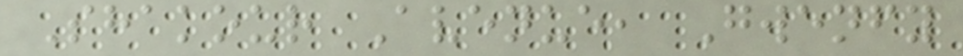Shakour Avenue, Gwenfy
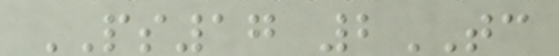PS17 2TC
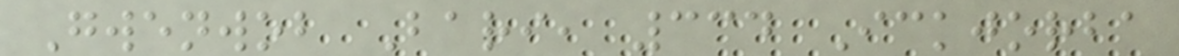Gwenwob Bari, 334 Ickjorba
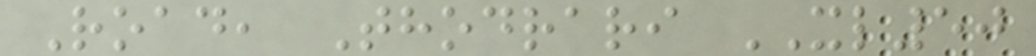Road, Thodrari XL50
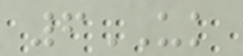6UK
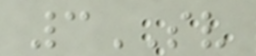3SV
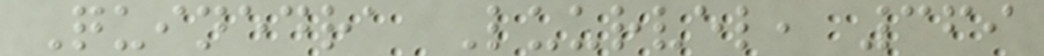Quinedra Luurvel, 369
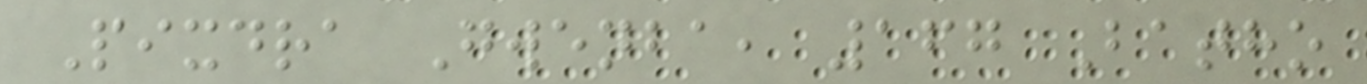Pixdra Gwenba, 167 Batho
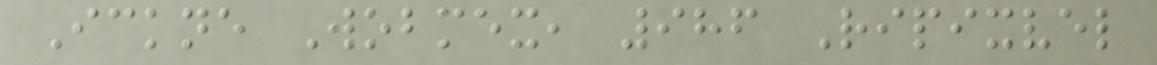Ickne Wobmex, 986 Ripixvel
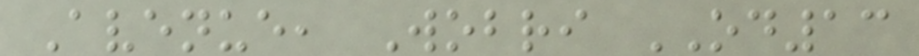Avenue, Wobri OD13
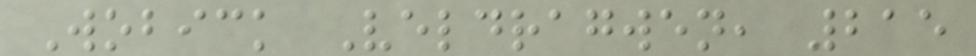Wobick Veldragwen, 215
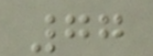77
